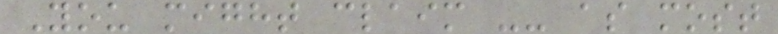You might claim -- as most
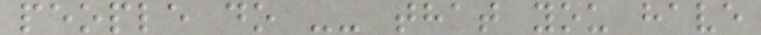people do -- that you have
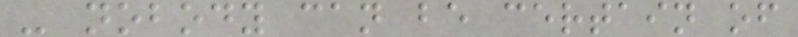- nobody can be certain of
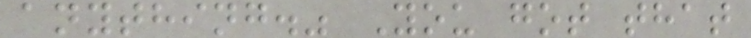anything." You got that
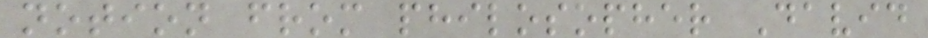notion from philosopher David
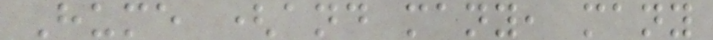Hume (and many, many
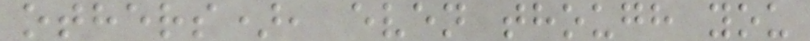others), even though you
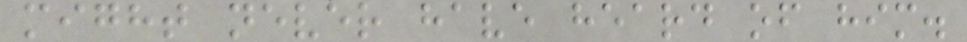might never have heard of him.
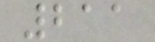211
